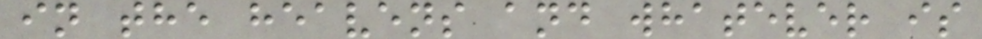in the heavens and whatever is
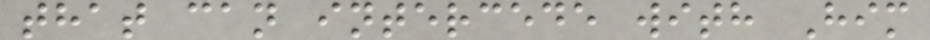that can intercede with Him
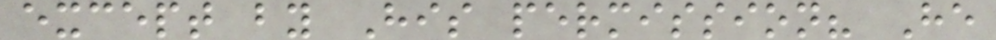except by His permission? He
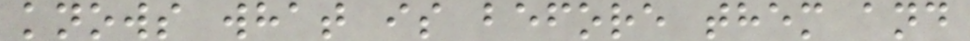knows what is before them and
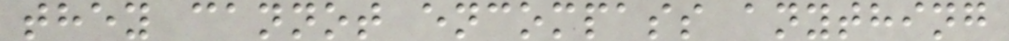they cannot encompass anything
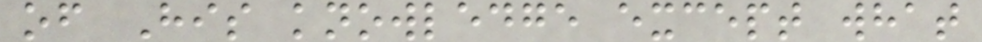of His knowledge except what
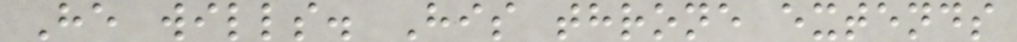He wills. His throne extends
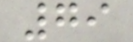79
